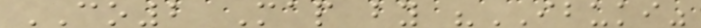CO2 Map by "IBUKI"
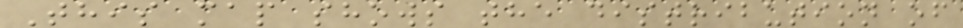This map shows the distribution of
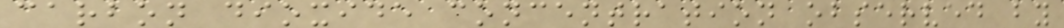carbon dioxide concentration observed by
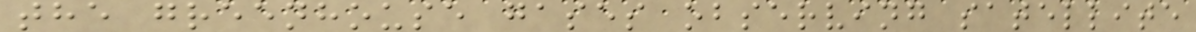the greenhouse gases observing satellite
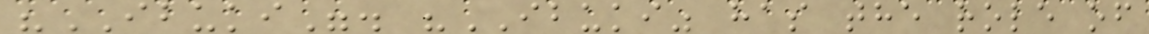"IBUKI". "IBUKI" has the role of
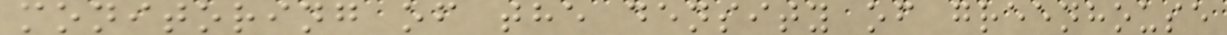monitoring of the density of greenhouse
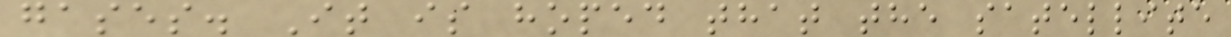gases. It is hoped that the satellite
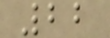22
